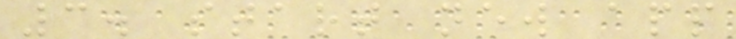3. start new app
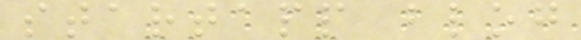startapp blog
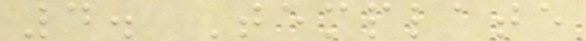4. Template
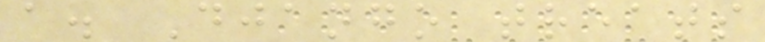a. Django treats
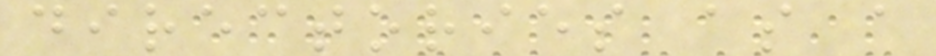directories as a
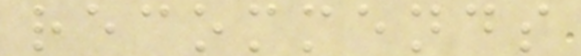recommends
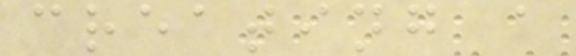creating a
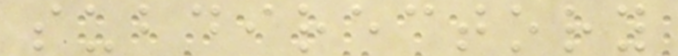subdirectory
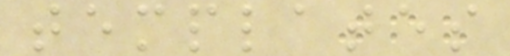templates
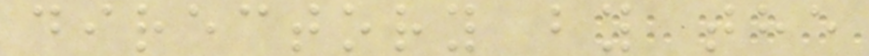directory by the
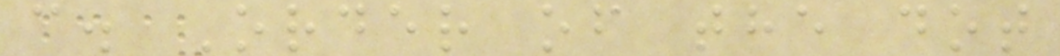c. Order of the dot
